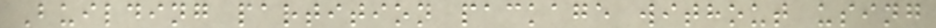Building partition package without using
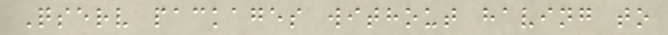Qserv packages without having to
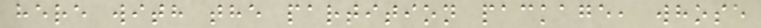here with the partition package, whose
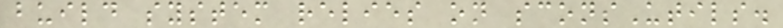build system relies on sconsUtils.
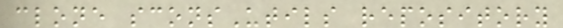clone sconsUtils repository
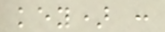key) :
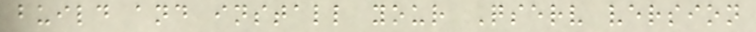build and install your Qserv version
